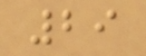29
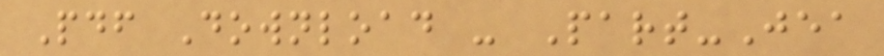Pdf Download - Part-Jea
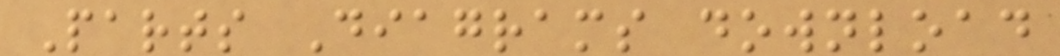Parts Diagrams download
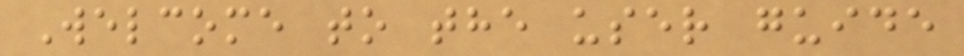Welcome to the user guide
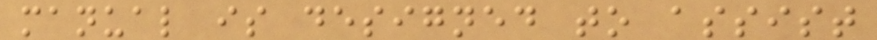manual is designed to assist
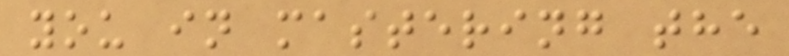you in mastering the
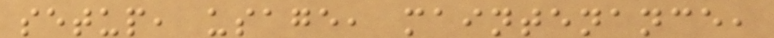setup, usage, maintenance,
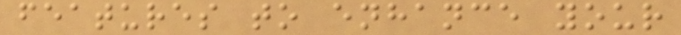features to enhance your
